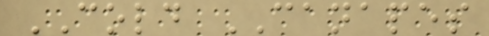COLD CANAPES
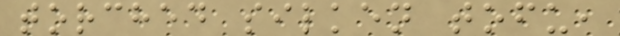torched silken tofu,
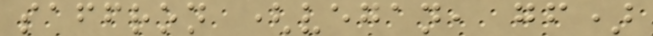saffron (vegan, gf)
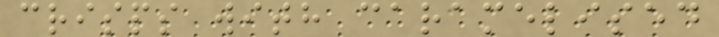crisps with caramelised
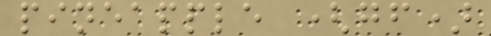pineapple (gf)
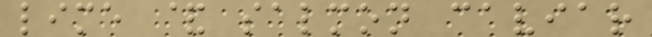lime & salmon caviar
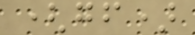(gf)
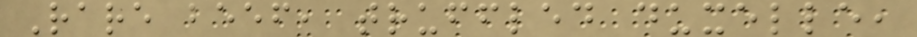Rare beef, truffled duxelle,
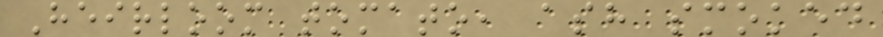Heirloom tomato, ash smoked
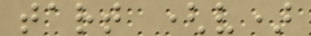tart (v)
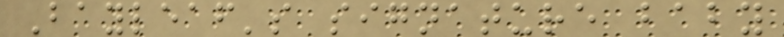Bayleaf's signature baby
